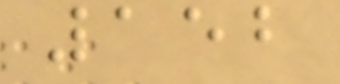152
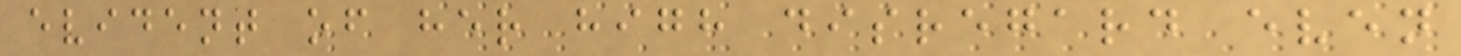evident of her high disregard even
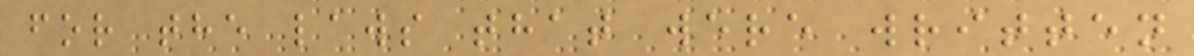for the laws that were written
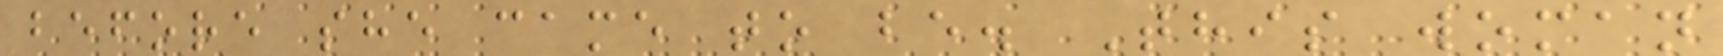before she came to be. This woman
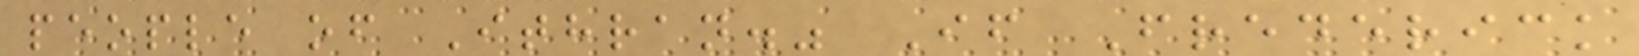people of Ithran." If Frederick
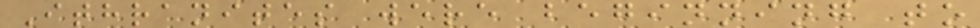Ithranites were beginning to
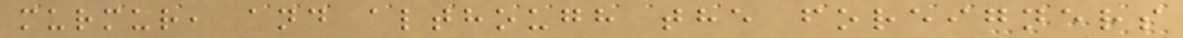murmur, and although the foreigners
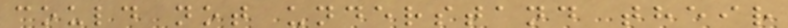could not understand their
